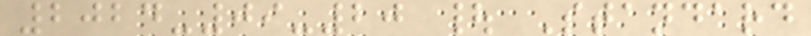2024-09-20 | Standard
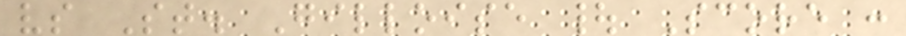vs St. Gilloise | Score :
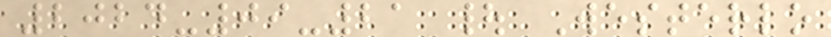2024-09-21 | Westerlo
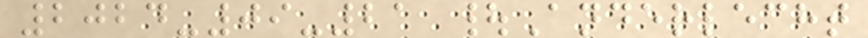2024-09-21 |Anderlecht
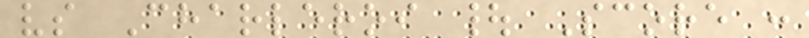vs Charleroi | Score :
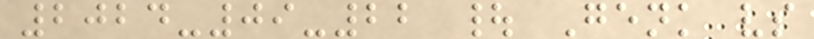2024-09-22 | Genk vs
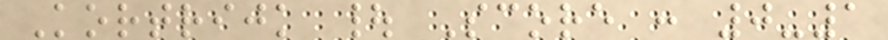Kortrijk | Score : 0-1
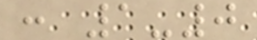: 1-0
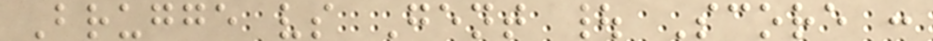Brugge vs Gent | Score :
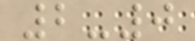2-0
